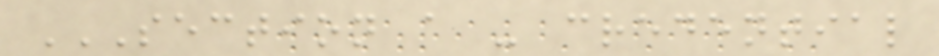SECTION A - CREDENTIAL
